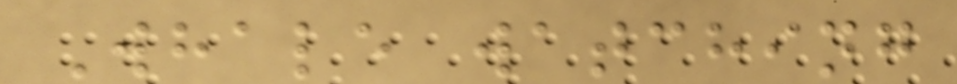Whale watching
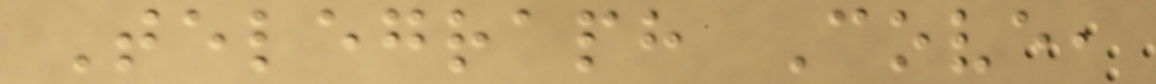Telegraph Cove,
